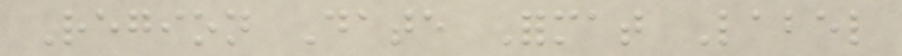Region Date Format Label
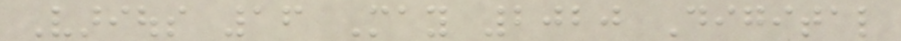Various 16 May 2020 Digital
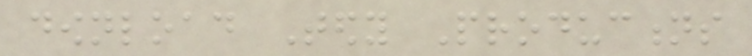download Tedy Productions
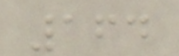164
